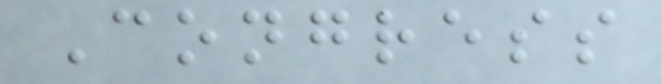Congress
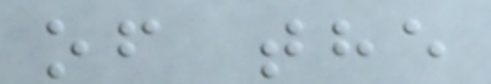of the
